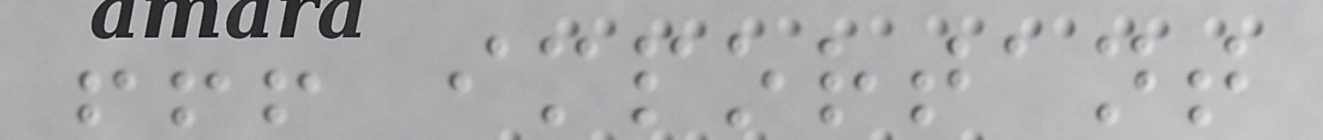!!! important
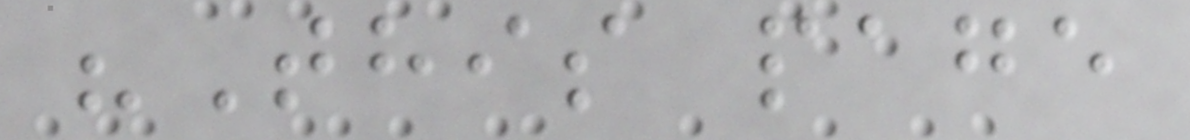"This page
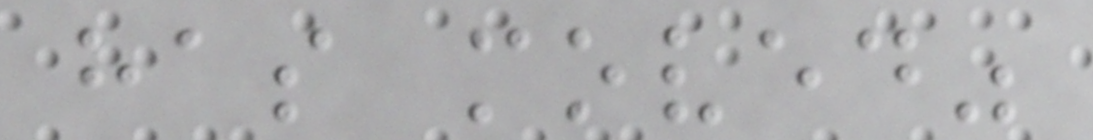has moved"
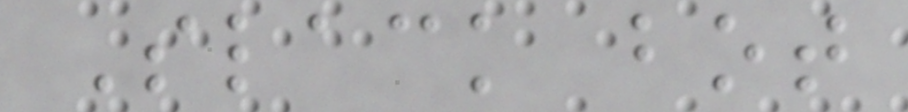Slack bot
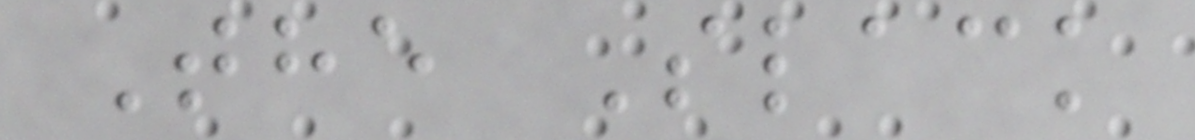The Slack
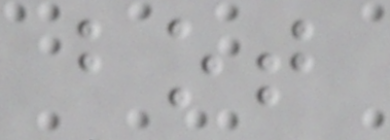bot
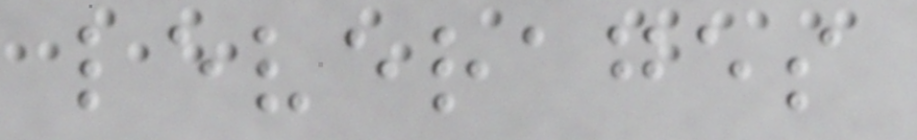leverages
